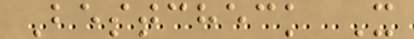Bestcheck X
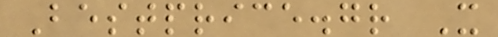Bestprice.gr X
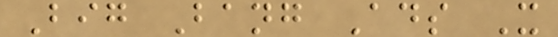Big Bang Ads X
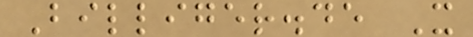Billiger.de X
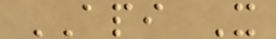API X
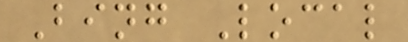Bing Local
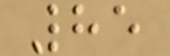85
